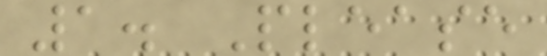1. Please
